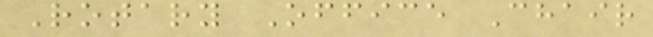Rotary Office Chair
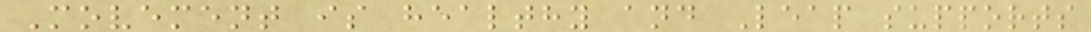Movement is healthy and Leap supports
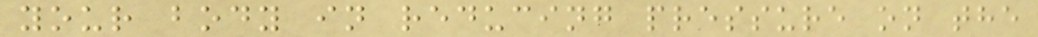your body in reducing pressure on the
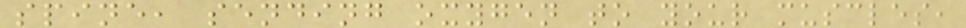spine, sending oxygen to your muscles,
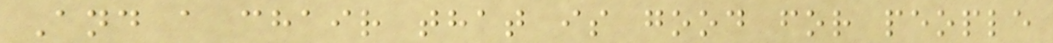And a chair that is good for people
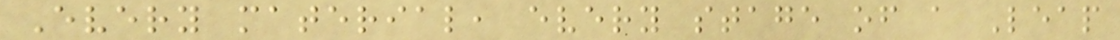Every material, every stage of a Leap
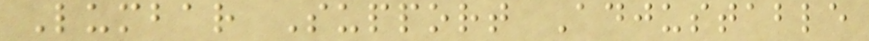Lumbar Support Adjustable
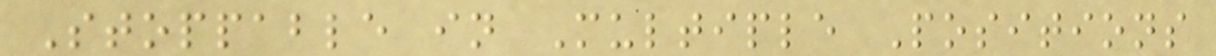Stoppable in Multiple Positions
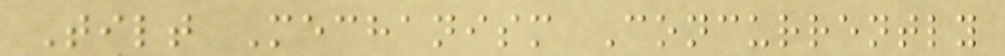Tilt Mechanism Concurrently
